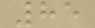85
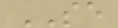SE
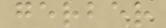gerber
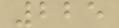225
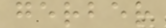gerber
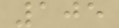105
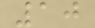10
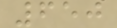650
